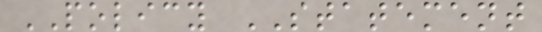POLICY STATEMENT
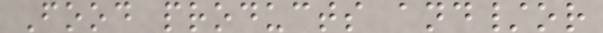Food products and/or
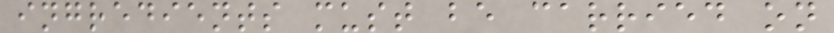ingredients must be carried on
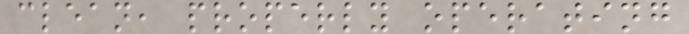clean, properly operating
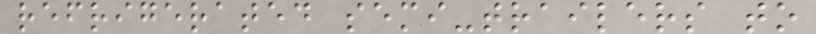refrigerated semi-trailers to
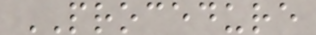PROCEDURE
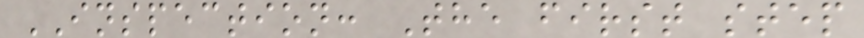INSPECTION: The first step
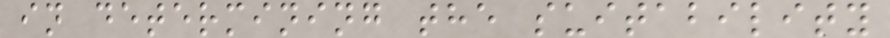in determining the suitability
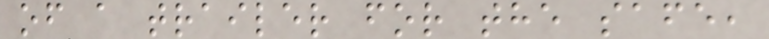of a trailer for the safe,
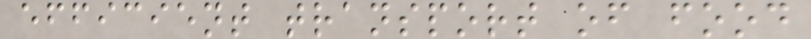efficient transport of food
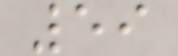59
